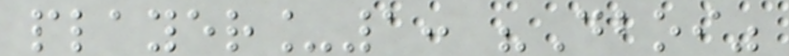player_1: "Dboi"
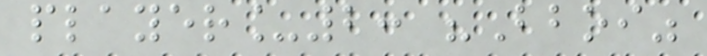player_2: "Bboi"
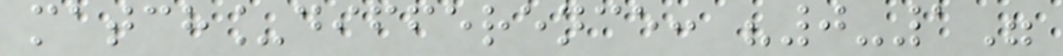match_difference: "0-1"
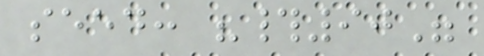seed: "#90"
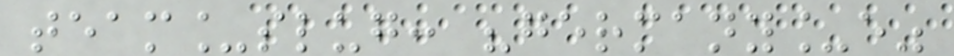team_slug: "germany_e"
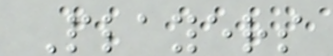Players
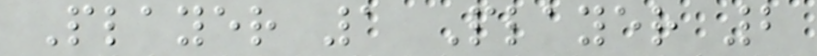Player 1 Player 2
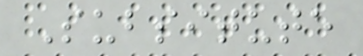Subsitute
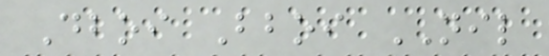Dboi Bboi NIL
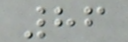86
